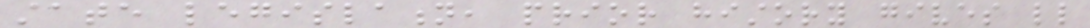state legislation, prior history gives little
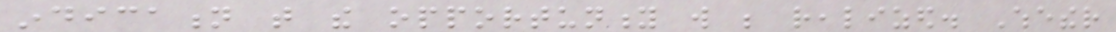indication that the opportunity will be realized. Whether
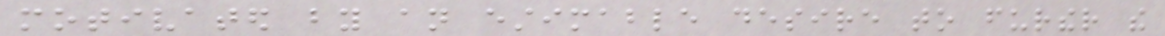motivated by an estimable desire to further the
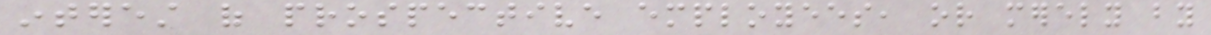interest of prospective employees, or merely by
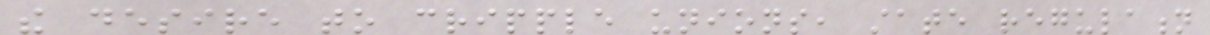the desire to cripple unions, state regulation
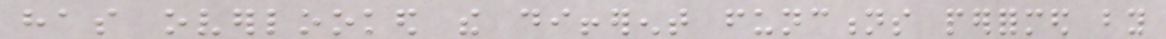has overlooked the different functions performed by
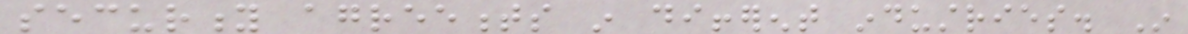security agreements in different industries. In
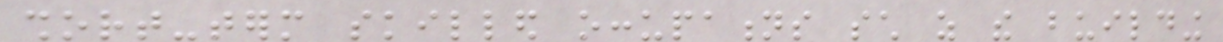short-term skilled occupations such as the building
